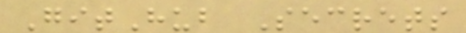GitHub Secrets
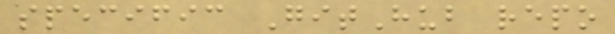specific GitHub repo
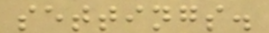settings.
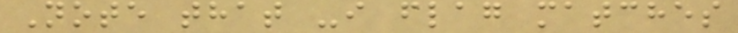Note that -i flag matches
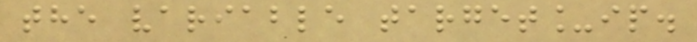the variable target_ip.
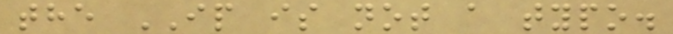the IP is not a typo.
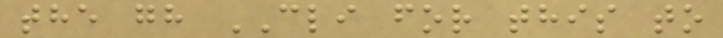the gh CLI for this to
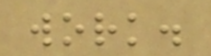work.
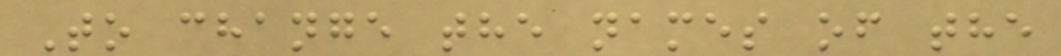To change the names of the
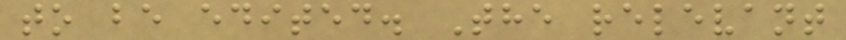to be edited. The relevant
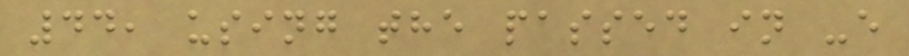44, using the passed in -e
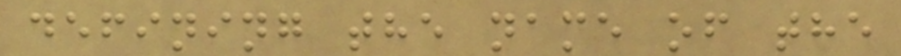defining the name of the
